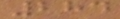284
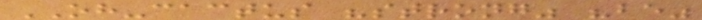OH-cactus "strong" "be"
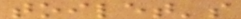toilet's
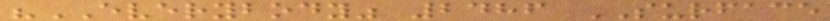"EVERYBODY" 2486 SURFACE
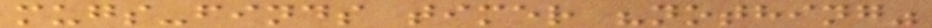mugs-finds timer "nothing"
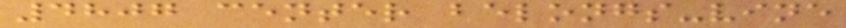4807 center belongs-vine
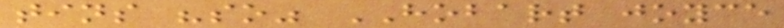tins "so" HOBART joyce
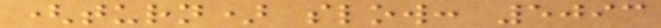(turn) slow: 5093
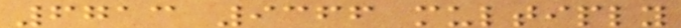6713 9366 multiply
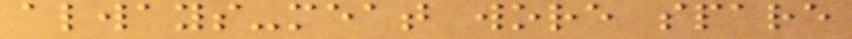always-meat wore spare
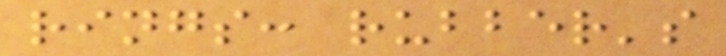rings: rubber's
